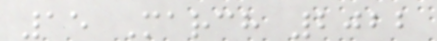15 March 2022
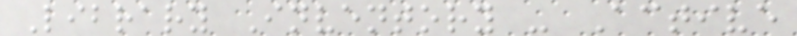Library Inventory - Active
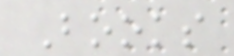Books
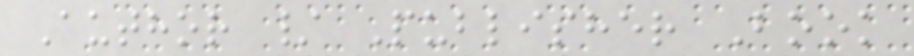Author / Publisher Book
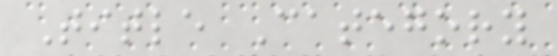Title Category
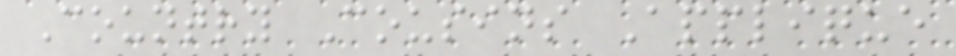Country Cousins Applique
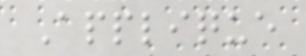Applique
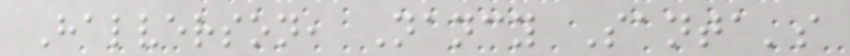Halverson, Nancy Santa's
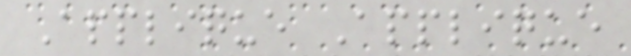Applique Applique
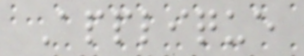Applique
